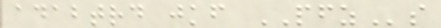adabtrd jkf PFZs
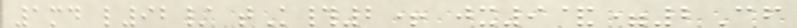1md l92/ tK#2+ jx9&=2Cf
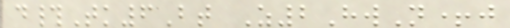d#Tk6Bt Z2HwN+j
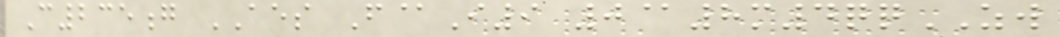C235g AES F@I9 0@8m4qqZW
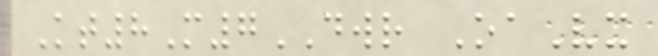Kt8M7DWR OaVx
